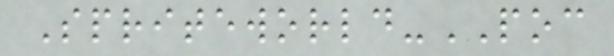Spriteworld-POC
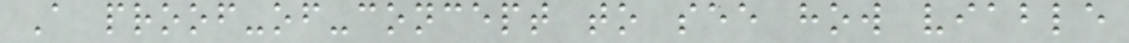A proof-of-concept to see how viable
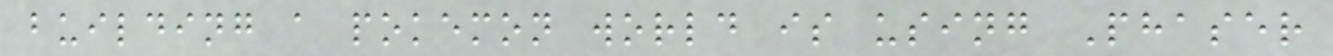building a pokemon world is using Phaser
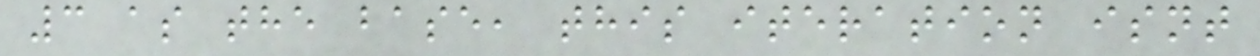3 as the base, this iteration isnt
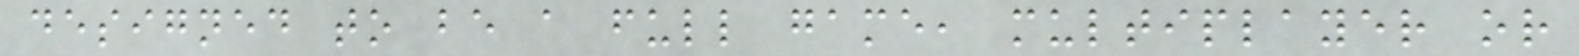designed to be a full game, multiplayer or
